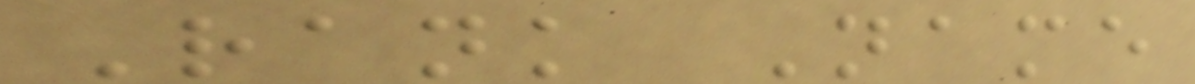Rank Name
